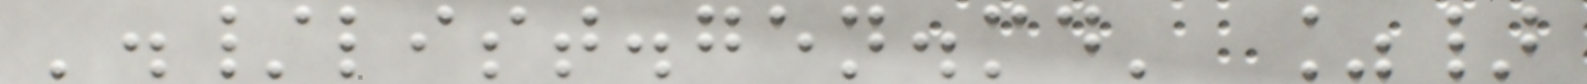'./list.gen.md' %}
